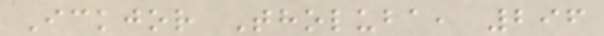Ickjor Tholuba, 296
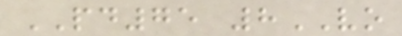PD75 8VO
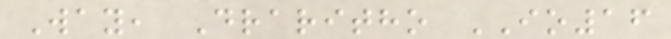Way, Draritho IO16
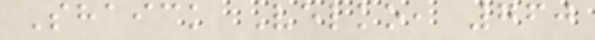Shaick Velko, 760
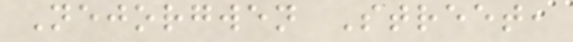Nejorgwen Street,
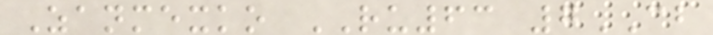Zanmexko RU63 7CB
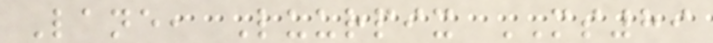Lane, Luurpix MS89
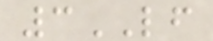3LF
